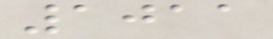1011
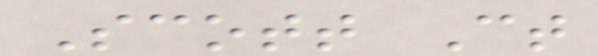Scott Ct
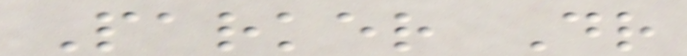Parker Dr
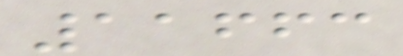11663
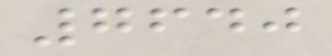7640
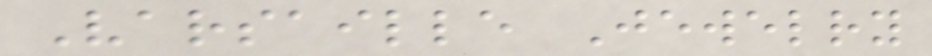Varsaille Jewelry
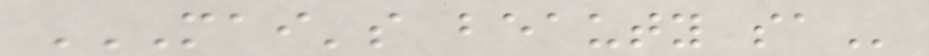MAI'S BEAUTY SA
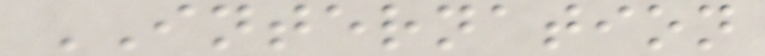INTERNATION
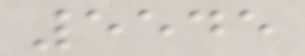5545
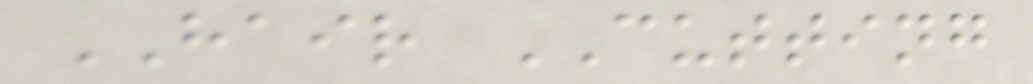HAIR CUTTING
